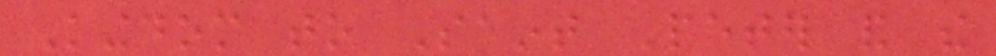Kingdom to Saint Peter and the
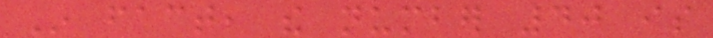In fact, the number 40 is
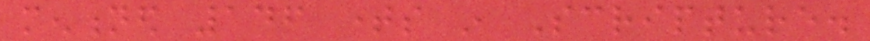mentioned 146 times in Scripture.
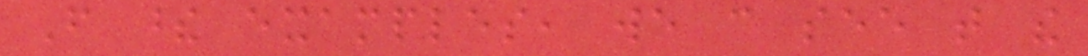From these examples, we can see that the
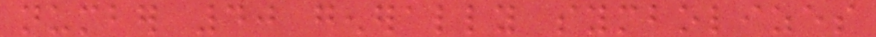number 40 generally symbolizes
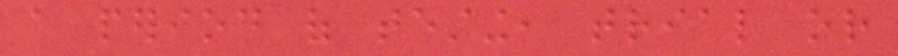a period of testing, trial or
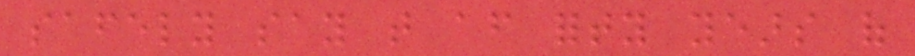safely say that after forty years of
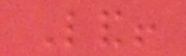Land!
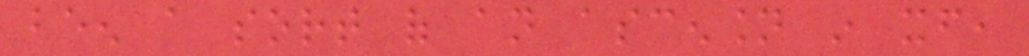been a sort of an ascension in itself,
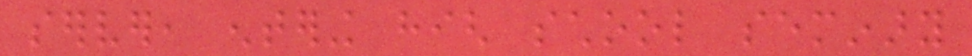server, entering high school seminary
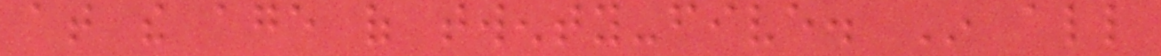at the age of twenty-five. In all
